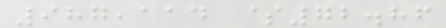987,114 $72.86
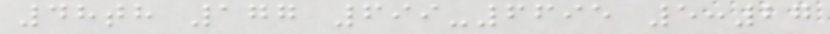48th 177 699-6695 5:27
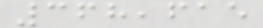368,615
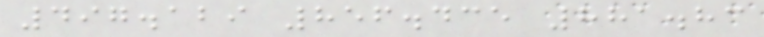497.129 856.435 881.83
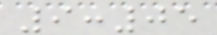9:05
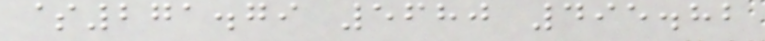$271.79 5680 495.82
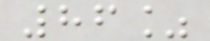86%
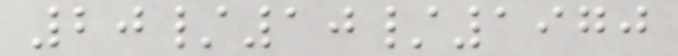20/10/1970
